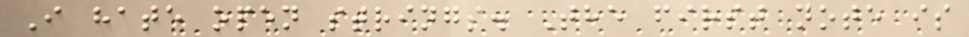I hate open strings. The first note is
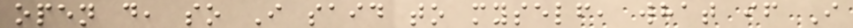open d, so I said to myself, what if I
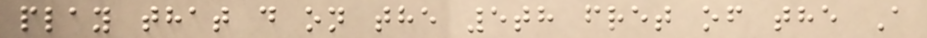play that d on the 5th fret of the A
